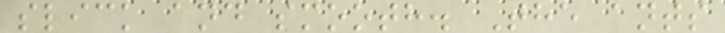slick and smooth. The ants
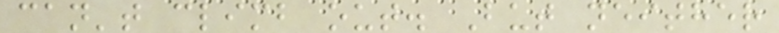can't climb out. But neither
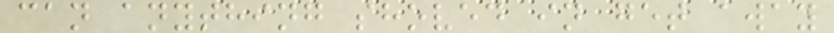can anything shoved in get away
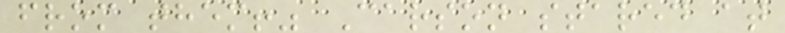from them!" Carson stared at
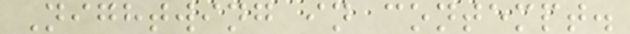Nightwing in contempt.
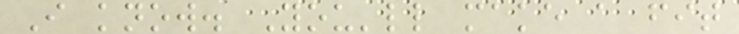I know. You'll make a fit
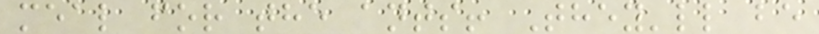meal for the ants! They'll be
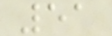51
